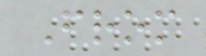From
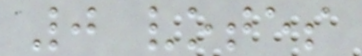0 votes
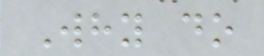Why do
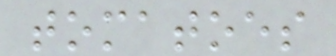tomatoes
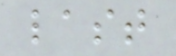last
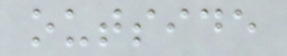outside
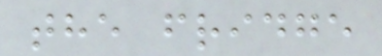the fridge
